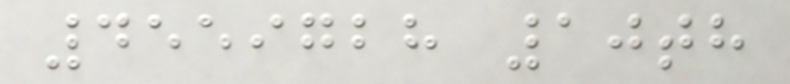4559728 10th
